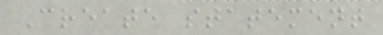Create statement
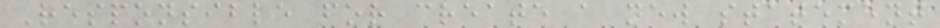Responsible for create a new statement
